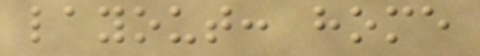layout: home
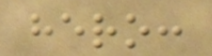hero:
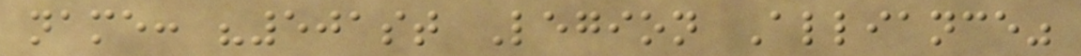name: "501st Legion Alliance"
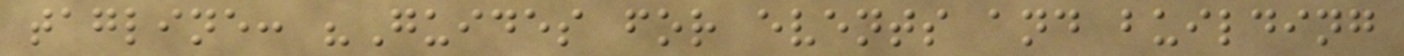tagline: "Guides for events and building
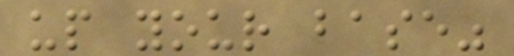up your base"
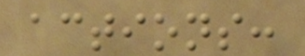actions:
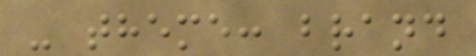- theme: brand
